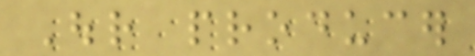Our producer
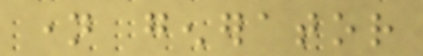name generator
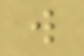will
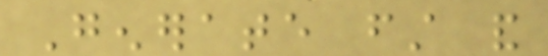Generate first and
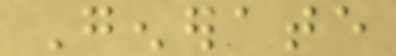Generate
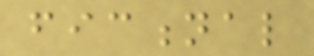fictional
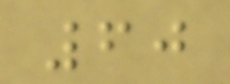60
